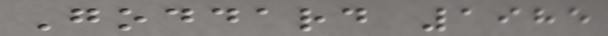Goddard 1985
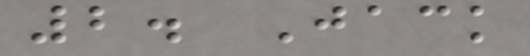2. Jack
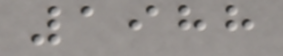1988
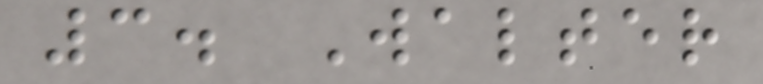3. Walter
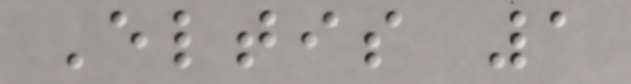Eltis 1
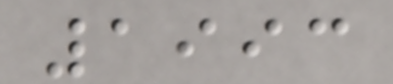1993
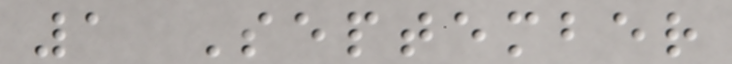1 September
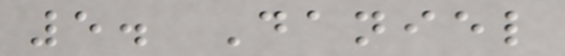5. Daniel
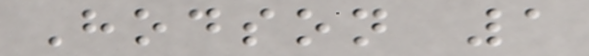Hodson 1
